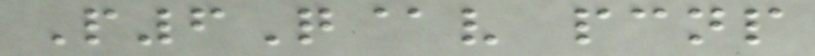P6Q@v pcnp
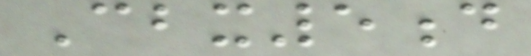Cbx5d
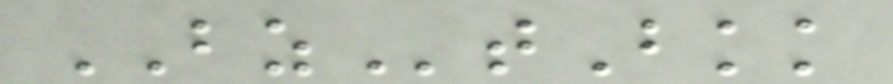BZtBkk
